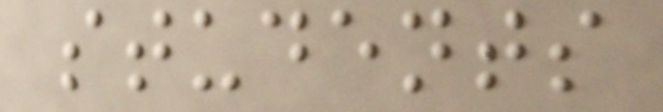students
